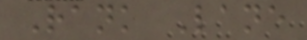Rank Lane
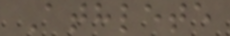Athlete
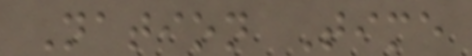Nation Time
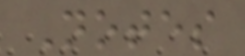Notes
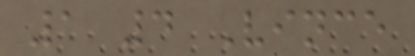1 4 Vince
